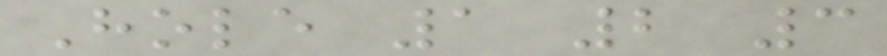Hole 1 2 3
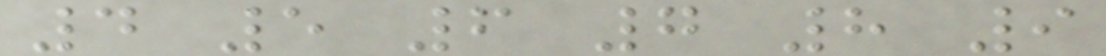4 5 6 7 8 9
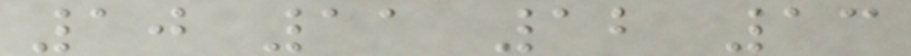10 11 12 13
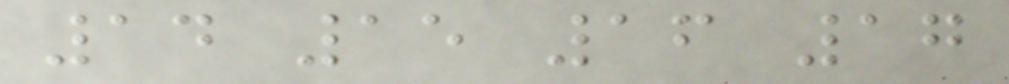14 15 16 17
